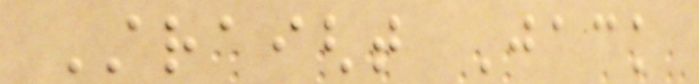Straight Jack
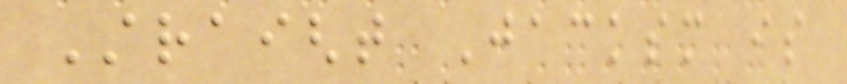Straight Jacksm is
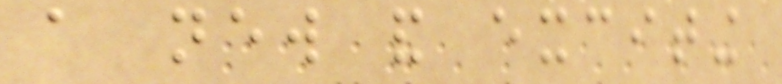a new and exciting
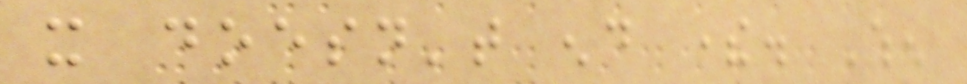it doesn't end there. When
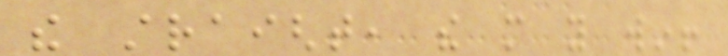the straight, the more you win!
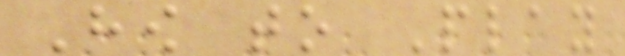How to Play
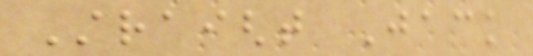Straight Jack
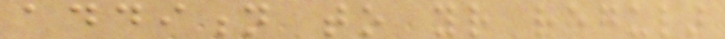addition to your regular
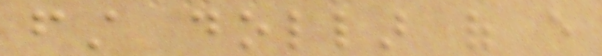first dollar of every
